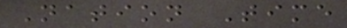Nation Time
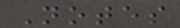Notes
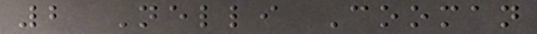2 Nelli Cooman
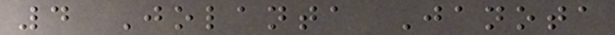4 Jolanta Janota
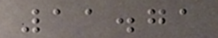11.71
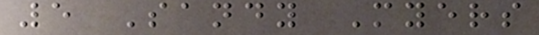5 Sandy Myers
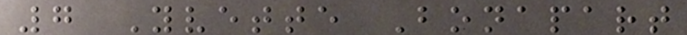7 Yvette Bonapart
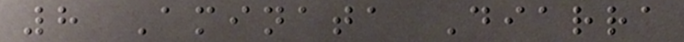8 Aminata Diarra
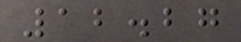12.27
